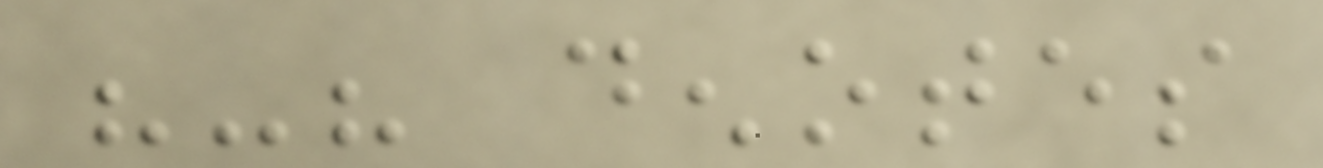"-" denotes
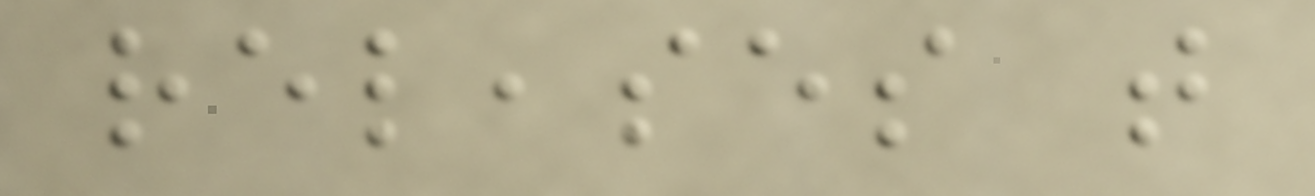releases that
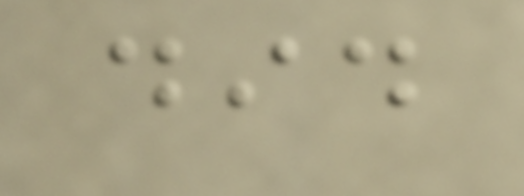did
